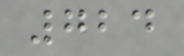724
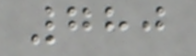780
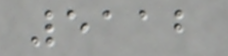5112
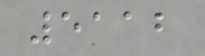5112
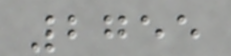2755
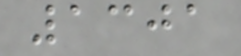1301
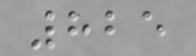825
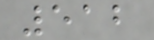512
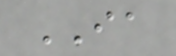IA
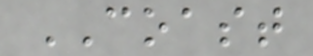COAST
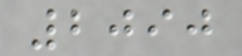2090
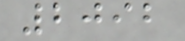2092
